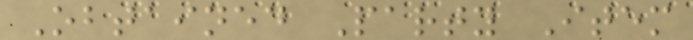Obtained Party Item
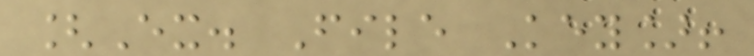[Ex. File Key]!
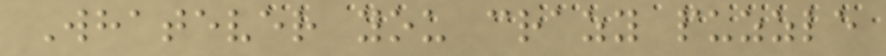Whatever you crazy puzzle
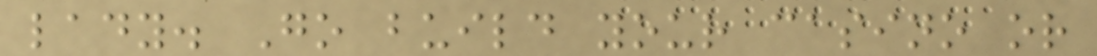lady. Go build your casino or
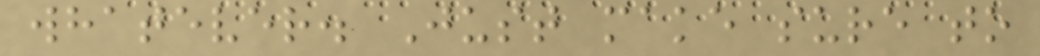whatever. Just make sure to
